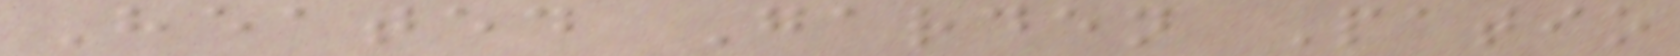Heated Garden Patio
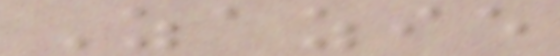Zazie
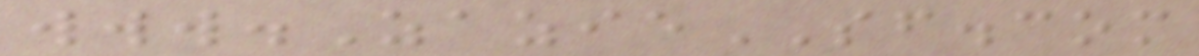www.ZazieSF.com
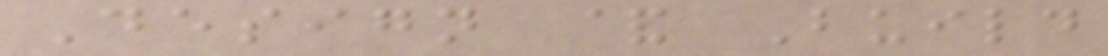Design & Build
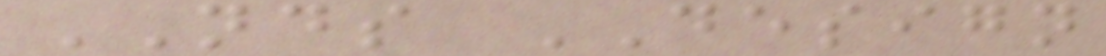NDS DESIGN
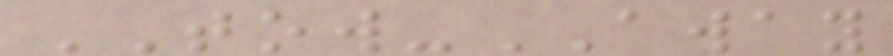TOW-AWAY
